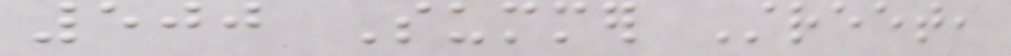500 Summer Street,
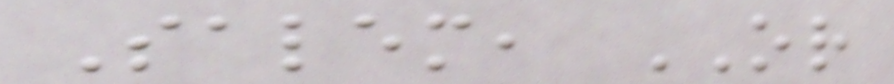Salem, OR
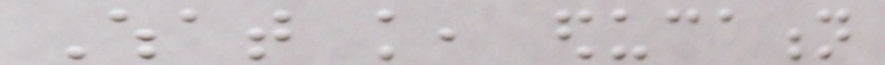What knowledge, education
